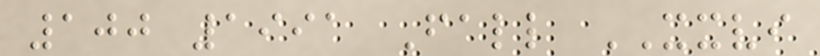100 1991 Fall XXVI
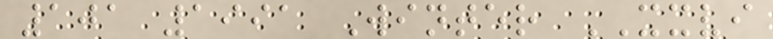101 1991 Winter XXVI
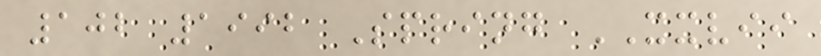102 1992 Spring XXVII
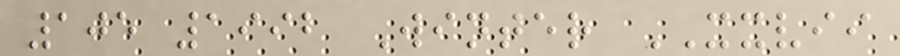105 1992 Winter XXVII
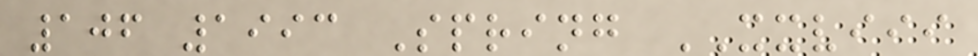106 1993 Spring XXVIII
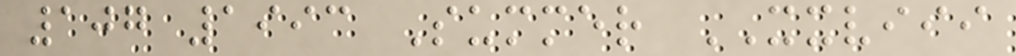107 1993 Summer XXVIII
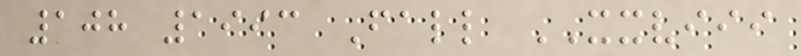108 1993 Fall XXVIII
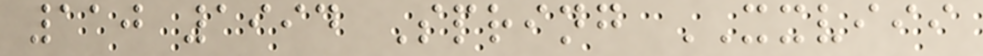110 1994 Spring XXVIII
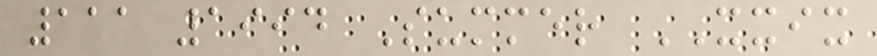111 1994 Summer XXIX
